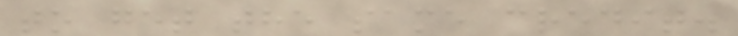to get the same credit.
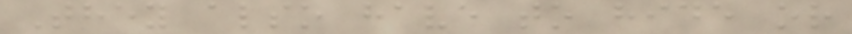They also have to hide or
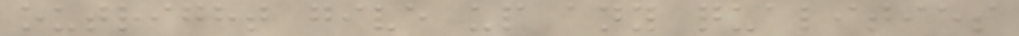outright give up any qualities
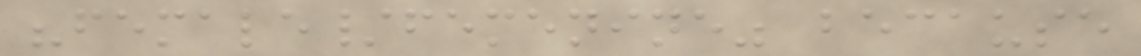"female/femenine" because
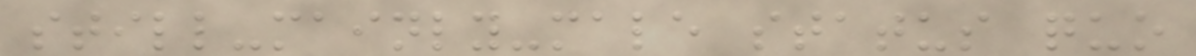still-mainly-male status quo
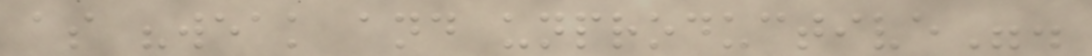as "weak and unproductive".
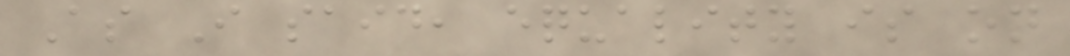As I said, equality is on
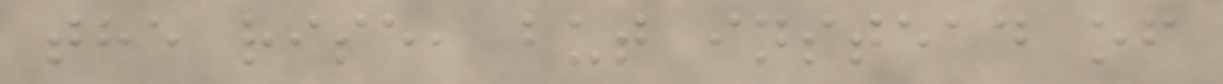the rise, but instead of
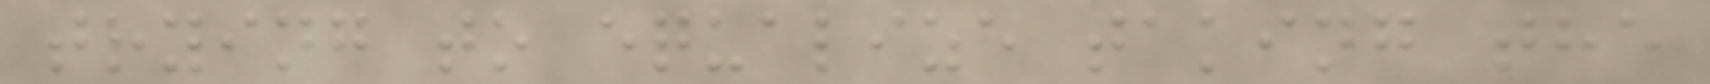trying to equalize taking the
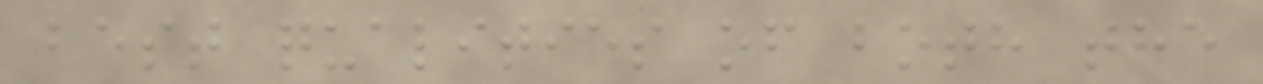best qualities of both the
